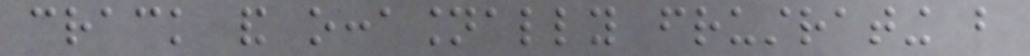crack and occasionally frustrating but
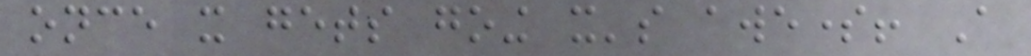once it gets going it's awesome! A
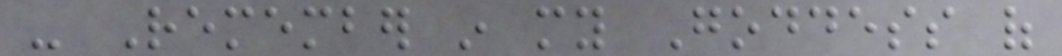- Remember in my Goddess of
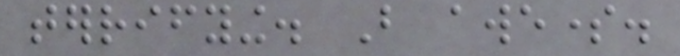terrifying. But awesome.
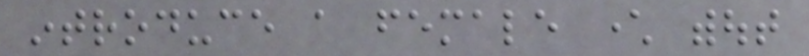introduce a female character without
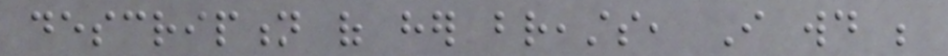description of her breasts, I would be
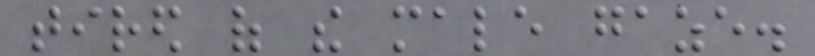tired of the male gaze.
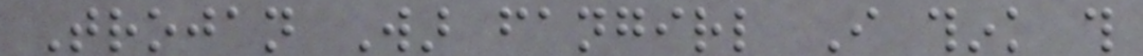Trojan War fangirl I think this
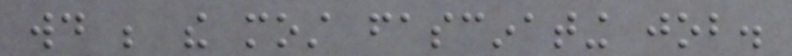would be the most fascinating job.
